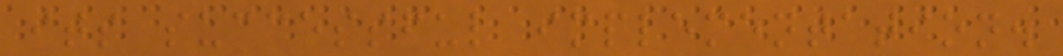its successful implementation.
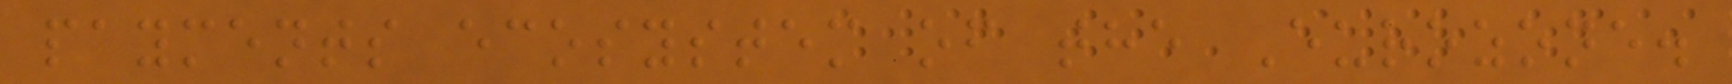payments ecosystem of the Eurozone.
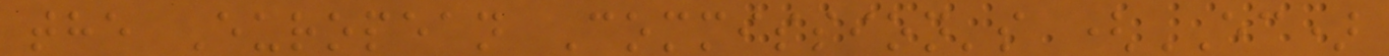the European Commission's (EC)
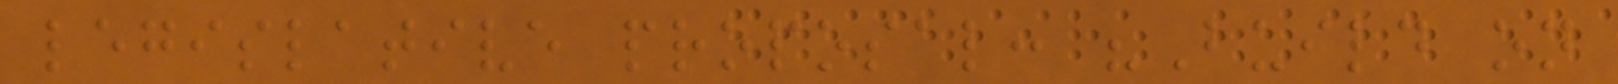legislative proposal: "Build on
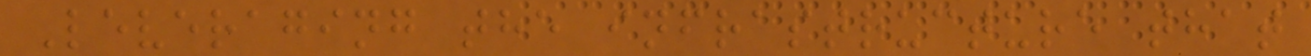Leveraging the infrastructure that
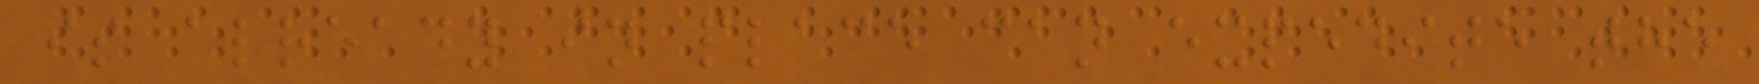is already in place can expedite the
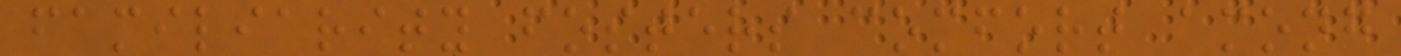familiarity fosters comfort among
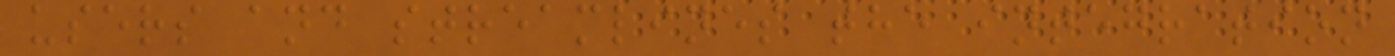users and streamlines the integration
